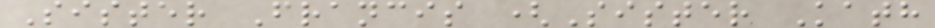Sister Francis (Sister Kath
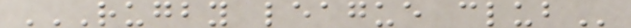RUGBY LEAGUE CLUB
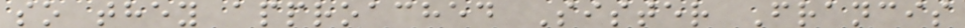so they approached Sister Francis
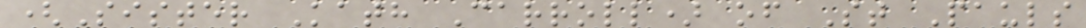(Sister Kath Carroll) of St Pauls
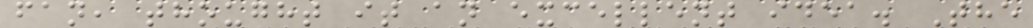fan, thought it an excellent idea. The
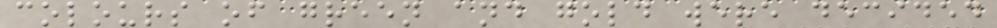colours of green and gold were decided
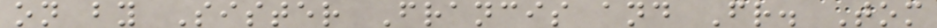on by Sister Francis and Fr. Tom
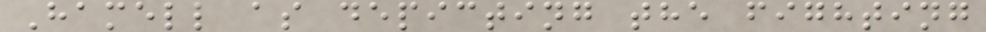Hamell as depicting the fighting
